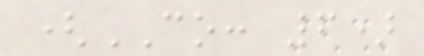(CO: 6)
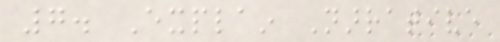7. Explain Narrative
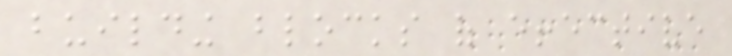building blocks of effective
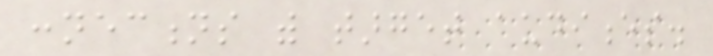connections with target audiences.
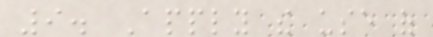9. Apply the use of
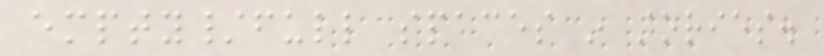empty/full spaces in stories.
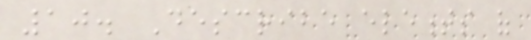10. Describe elements of
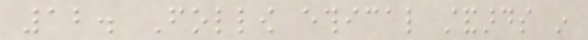12. Follow ethical standards in
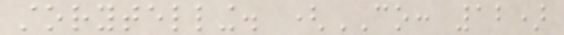storytelling. (CO: 12)
